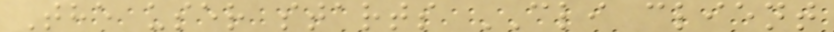The user starts CLI client
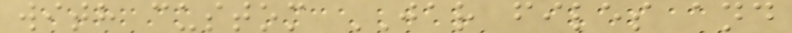with custom JAR files and
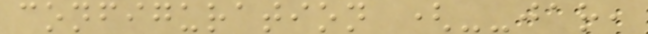configuration (--jar,
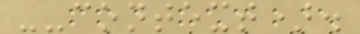--context).
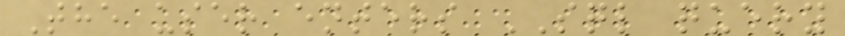The user enters SQL query
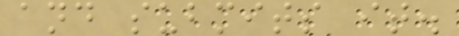and submits it.
